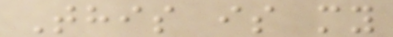This is my
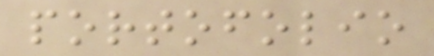portofolio
